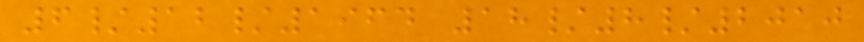6/12/1964 18/8/2010
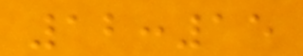12:15
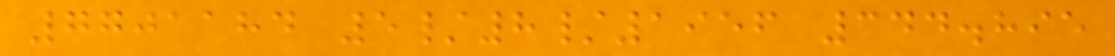7701184 5/8/1956 344.895
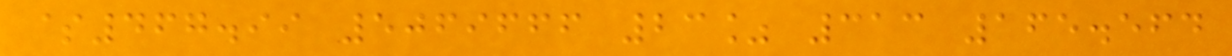$467.99 5069666 23% 313 165.564
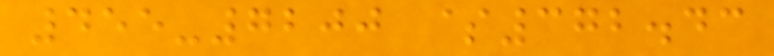455-7200 $372.43
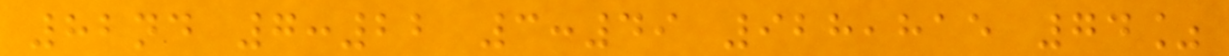82nd 7:22 3:49 928,815 74%
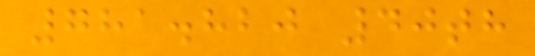781.820 40th
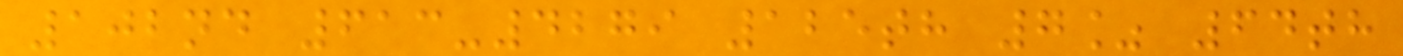102nd 613-4279 125th 7% 64th
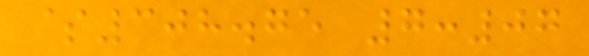$308.75 7:07
